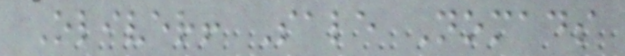Oliver! Sale Nomads
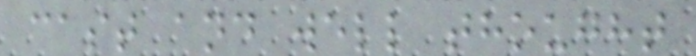cast and well thought
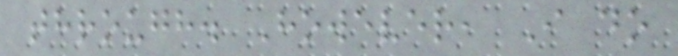through. However, I do
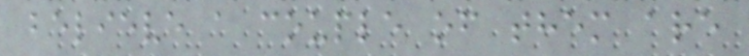believe a couple of them are
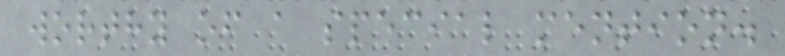worthy of a special mention.
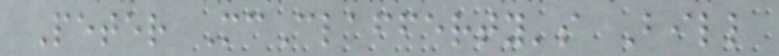Peter McClafferty's Bill
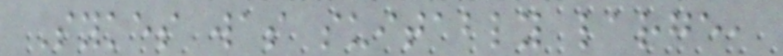Sykes was suitably large,
